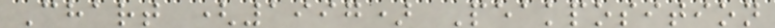Chart (1997) Peakposition
